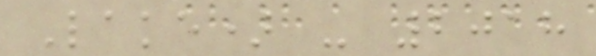Lake) - 2018
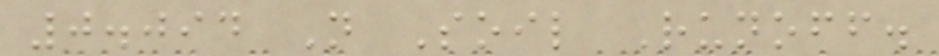0.094 N Soil Runoff.
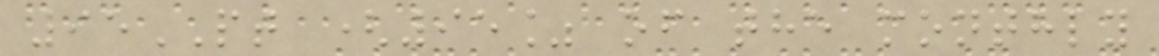95PT (95% of the monthly
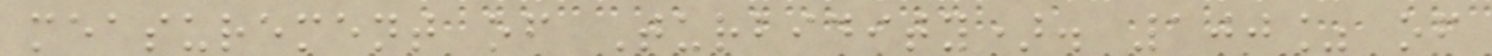measurement of Turbidity). 100% of
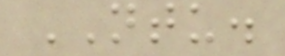NTU.
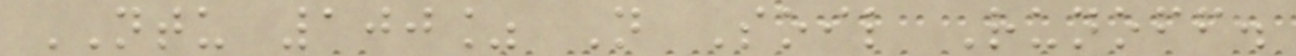NTU 100% N Soil Runoff.
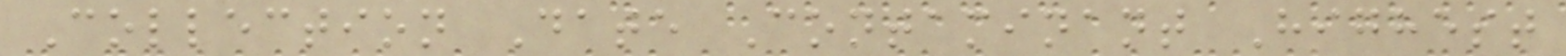Collection Date Contaminant Highest
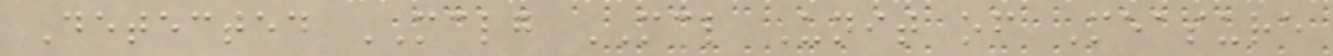Detected MCLG MCL Unit of Measure
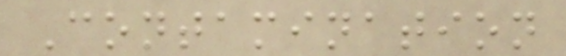Contamination
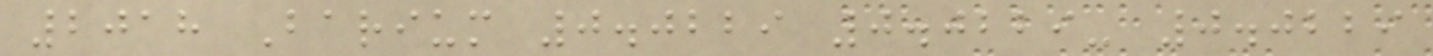2018 Barium 0.0229 0.0229- 0.0229
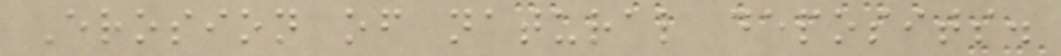Erosion of natural deposits.
